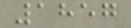1857
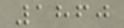1860
